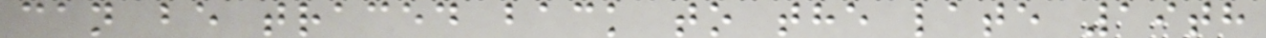can be traced back to the late 19th
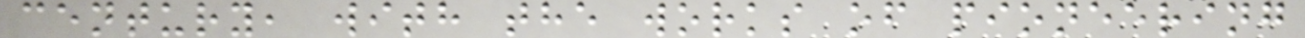century, with the works of pioneering
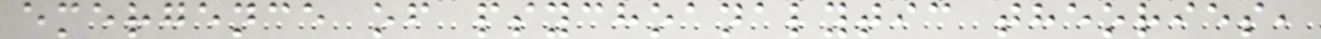emergence of psychoanalytic theories,
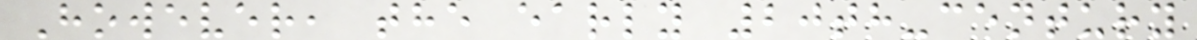However, the early 20th-century
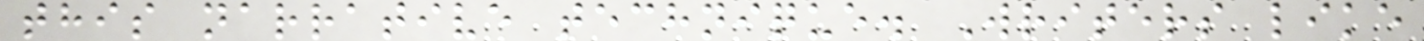this narrative technique. Writers like
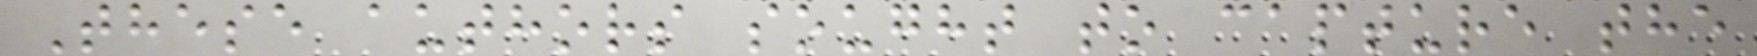These authors sought to capture the
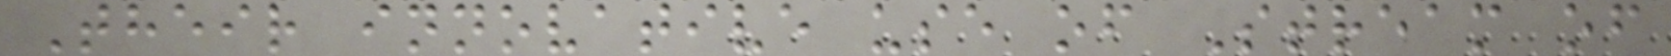Their innovative use of Stream of
